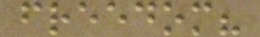freedom?
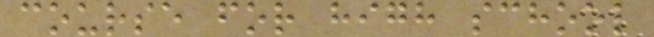course for high school
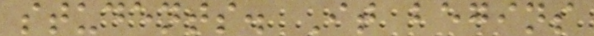students. It begins
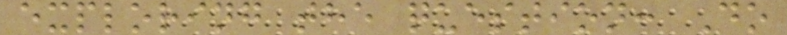exploring the question: Do
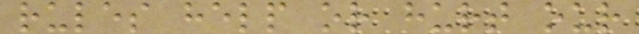rules help or hurt our
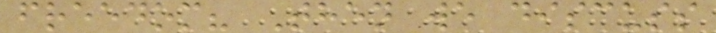freedom? Then we discuss
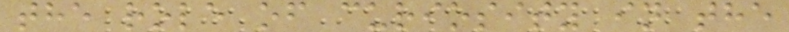the role of curiosity in the
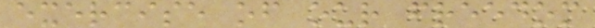exercise of our freedom
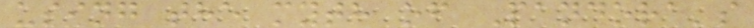using the myth of Pandora's
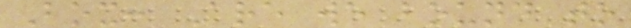Box: Are we bound to
